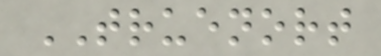TRUENORT
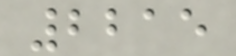2215
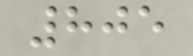805
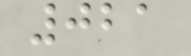021
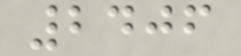2406
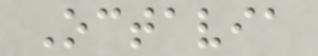Octavia
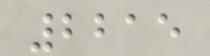2215
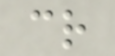cr
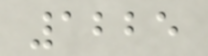1225
